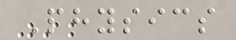Physics
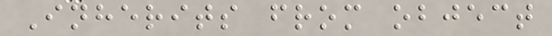Inherits from object
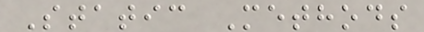Static Methods
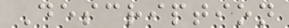Description
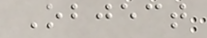Object
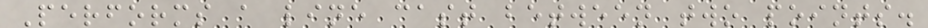Performs a line cast between two points.
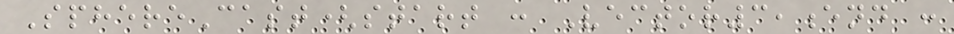SphereCast(start : Vector3,end :
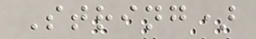String)
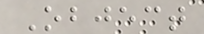Object
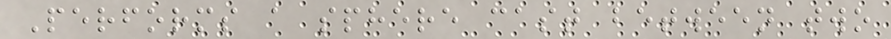Performs a sphere cast between two
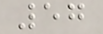57
